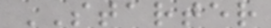STARTER
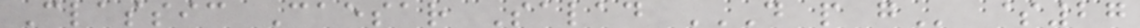Classic Caesar Salad D P G $27
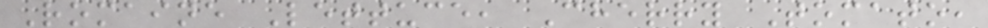Romaine Lettuce, Cherry Tomato,
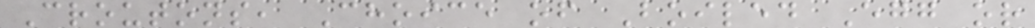Croutons, Choice of Boiled Egg or
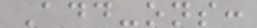Add-ons:
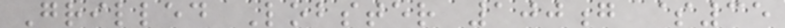Grilled Lobster 100g $35
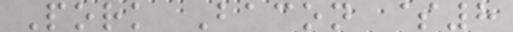Pork Bacon $8
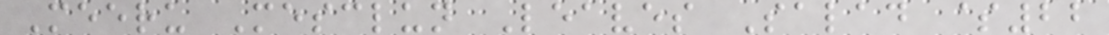Meeru Mesclun Leaves Salad $22
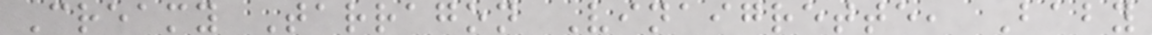Creamy Tarragon Vinaigrette, Baby
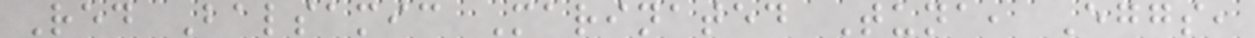Red Balsamic Marinated Tuna, Eggs,
